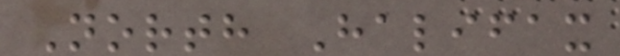North Halifax
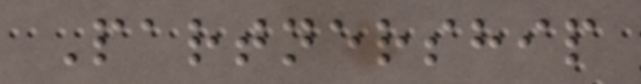Partnership
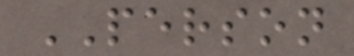PERSON
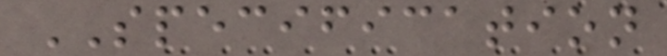SPECIFICATION
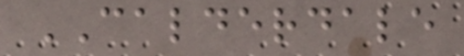CALDERDALE
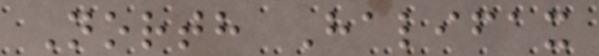North Halifax
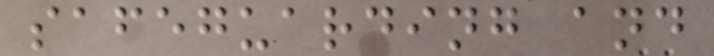safeguarding and
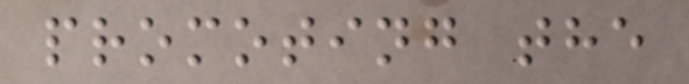promoting the
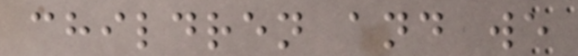children and we
